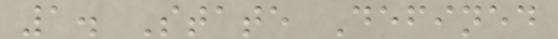1. State Defined
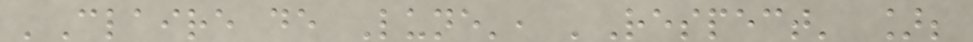'Claire de Lune', 'Respect' ];
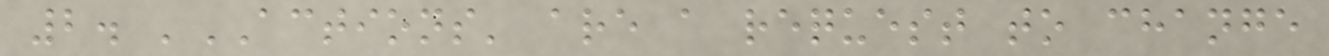2. 'ACTIONS' are a request to change
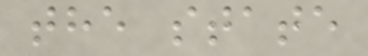the state
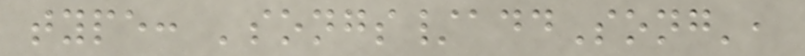type: 'songs/addSong',
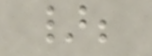};
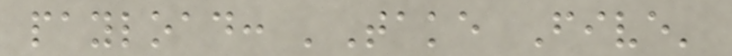payload: 'Take Five'
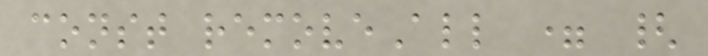const removeAll = {
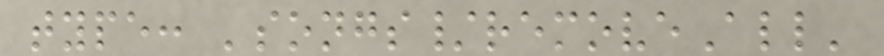type: 'songs/removeAll'
